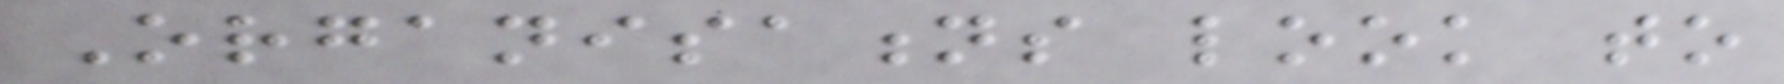Organisations look to
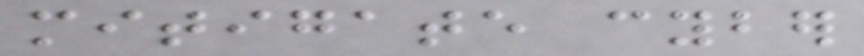mitigate cyber
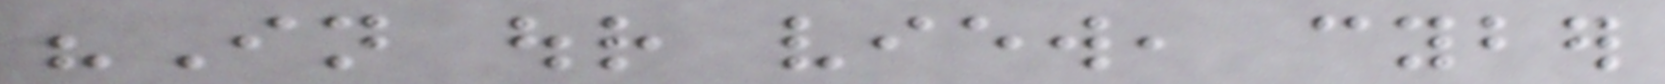"In our view, cyber
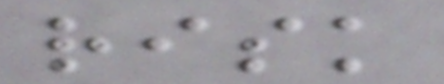risk
